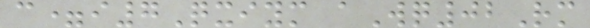c=i7Qxiym aWq02Rm
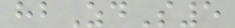hbZdS5
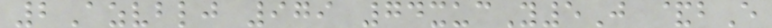2Azvblj 979 74xucY5J &bE
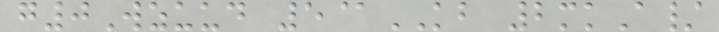g0Wzuud 5@KB 2mkA/
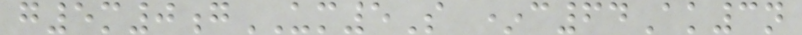g5m0gUM5S *c64Ak3n
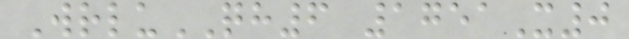WrluQH6 1751X0
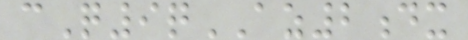cQ9qAZ2dx
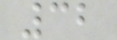32
